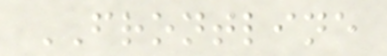FRONTLINE
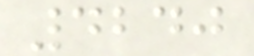4240
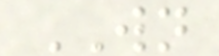WN
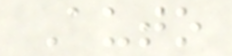Auto
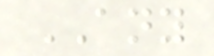ANY
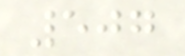507
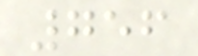756
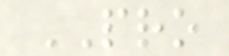PRO
